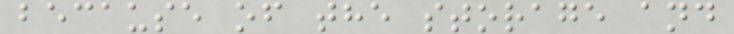because of the storage and
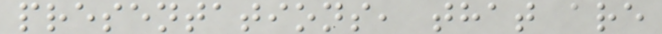presentations, that are
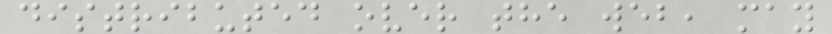distributed over the web, may
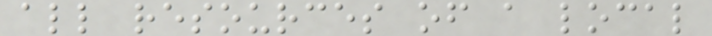all resources of a local
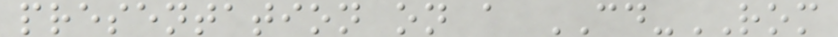presentation on a CD-ROM
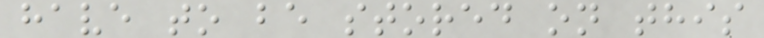have to be stored on this
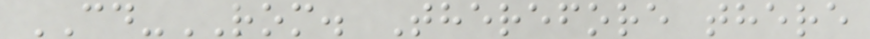CD-ROM. Therefore there
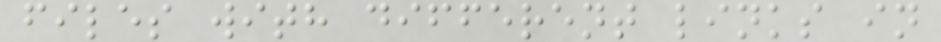files with different links in
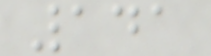141
